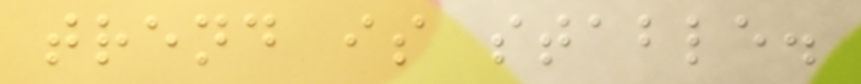trend is stable.
